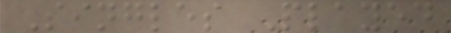Singles Played
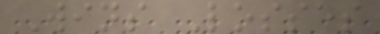Wins Losses
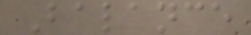Balance
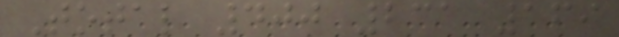Total 400 231 169
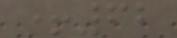+62
